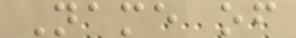Name of
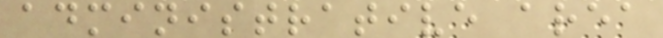administrative area
